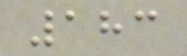183
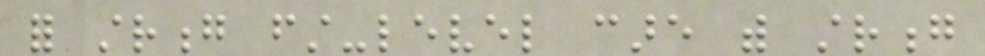for strong first-level care with strong
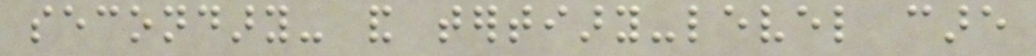secondary- and tertiary-level care
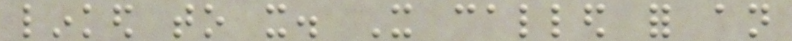linked to it. It called for an
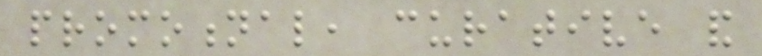promotional, curative and
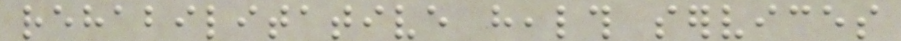rehabilitative health services
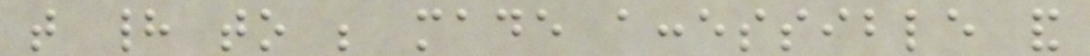that had to be made accessible and
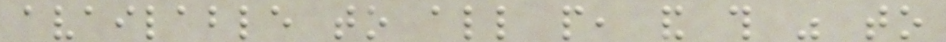available to all people, and this was to
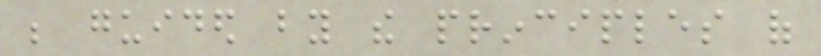be guided by the principles of
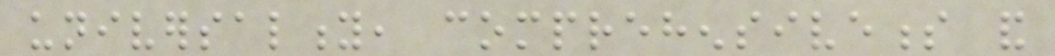universality, comprehensiveness and
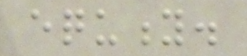equity.
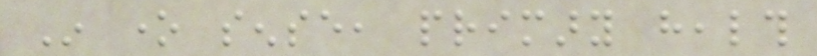In one sense, primary health
